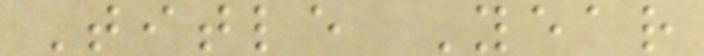Title Year
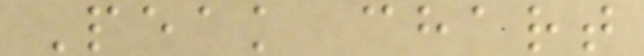Peak chart
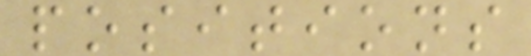positions
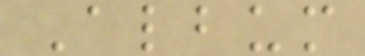Album
